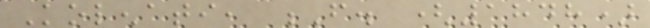Kolenati, F. (1848)
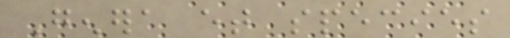Genera et species
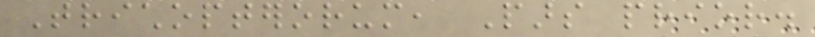Trichopterorum, Pars prior.
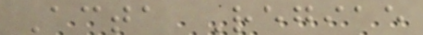Acta Regiae
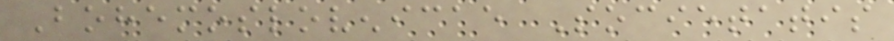Bohemoslovenicae Societatis
